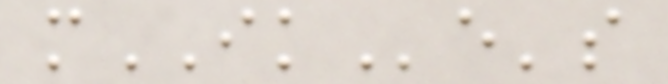mIKe's
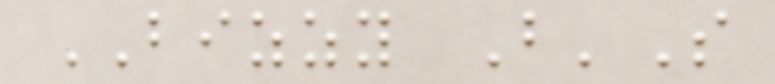BIZZY B'S
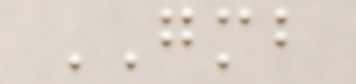GMB
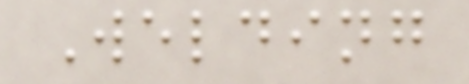Welding
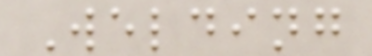Welding
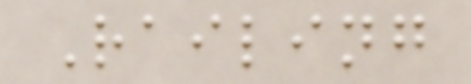Railing
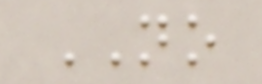NO
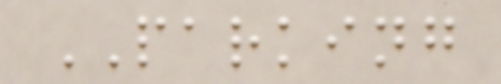PARKING
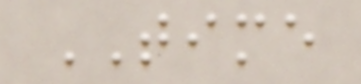TIME
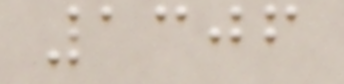1306
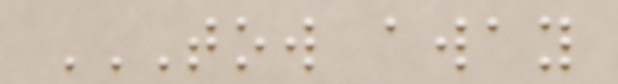TOW AWAY
